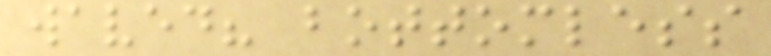waved? bottomless
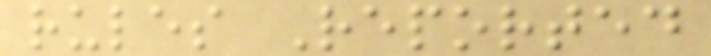rules Reported
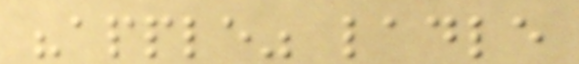"apple" ladle
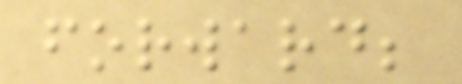forward;
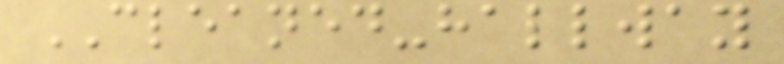CLEANED-hallway
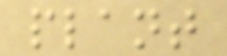plant
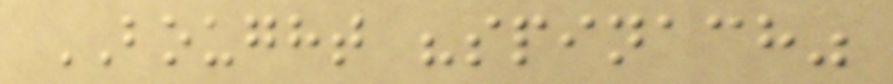BOUGHT "spinach"
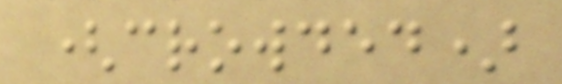(crowded)
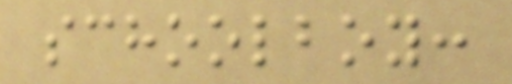schoolboy:
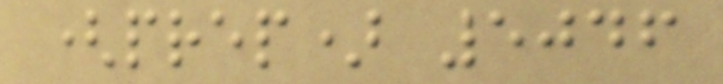(prep) 5046
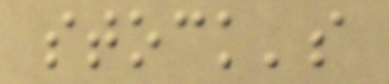stock's
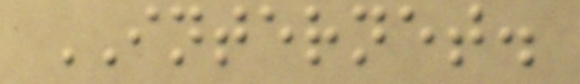INTERNET.
